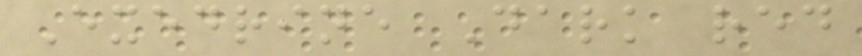Exedrine Dark red
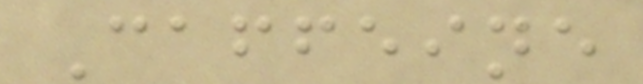Caffeine
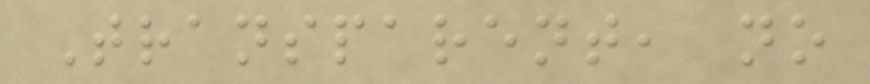Transparent, no
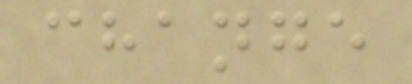change
